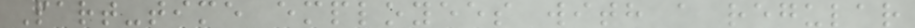Part-time employees with a regular
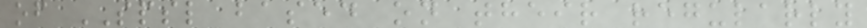of SPSL based on their regularly
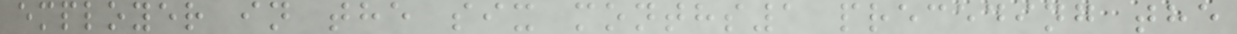employer in the six months1 preceding the
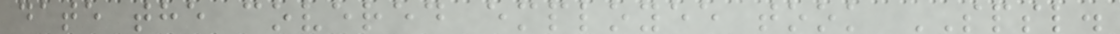date the covered employee took SPSL.
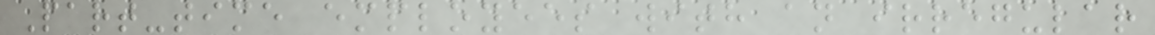Part-time employees with an irregular
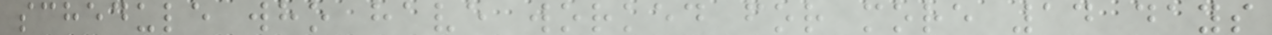schedule who have worked for more 14 days
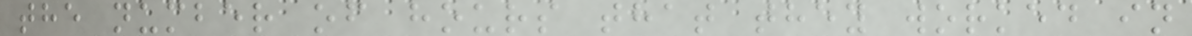the number of hours that they worked in
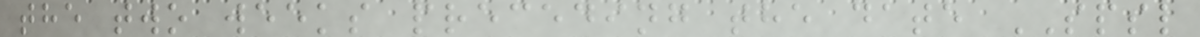the two weeks preceding the date SPSL
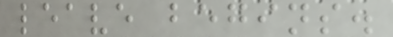leave begins.
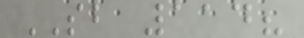SB 114?
